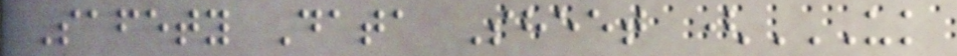Safety Data Sheet (UK
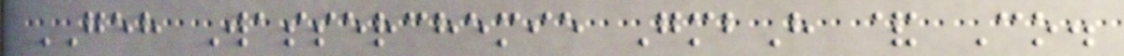GEH Wasserchemie GmbH & Co.
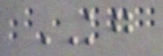KG
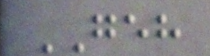GEH
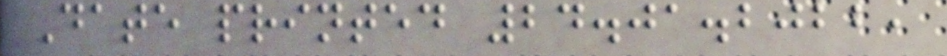Date printed 24.01.2022,
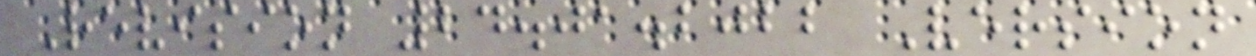Revision 24.01.2022 Version
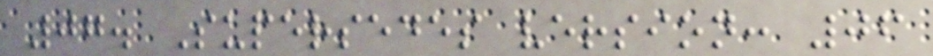07. Supersedes version: 06
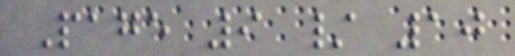Page 9 / 10
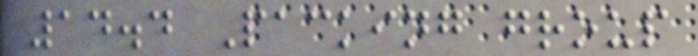14.4 Packing group
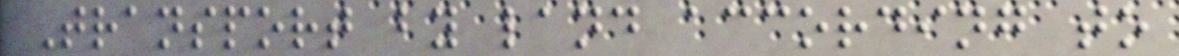Transport by land according to
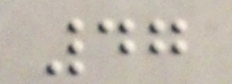47
